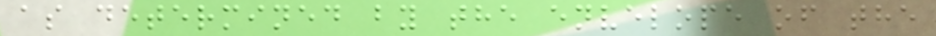as determined by the envelope of the
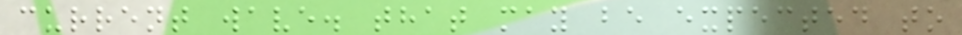current wave. that may be expected to
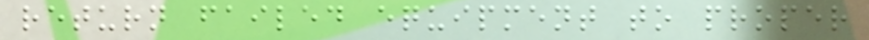return failed equipment to proper
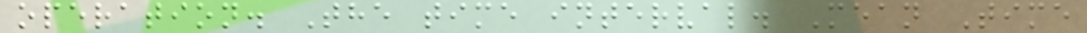operation. The time interval. Mean Time
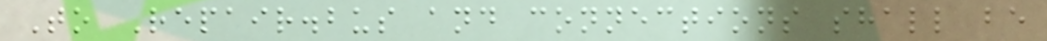To Repair.bus and connections shall be
